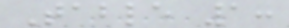Table 1:
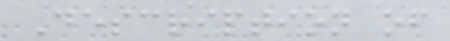Description of
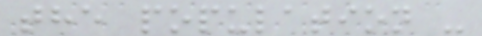the population -
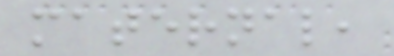maternal,
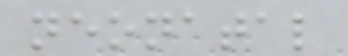neonatal
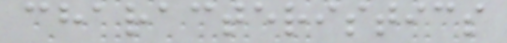characteristics
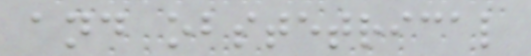and obstetrical
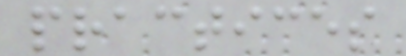practices
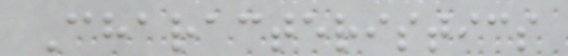Characteristics
